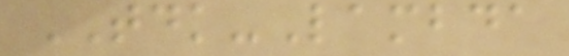TDK-Lambda
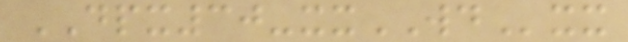DPX30-xxWDxx
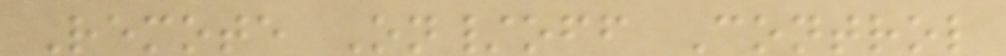Remote On/off Control
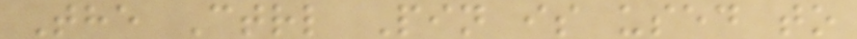The Ctrl Pin is used to
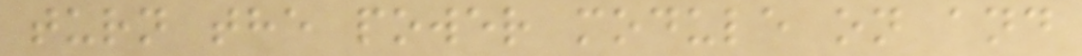turn the power module on and
